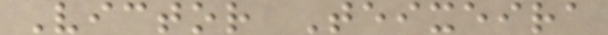Victor Teixeira
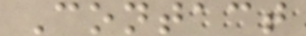Contact
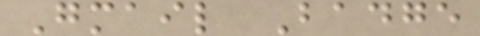Gmail Badge
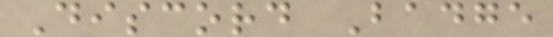Discord Badge
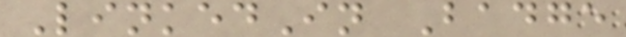LinkedIn Badge
